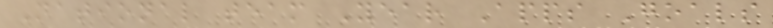National team Year Apps Goals
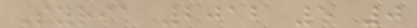Syria 2012 5 0
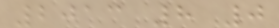2013 8 0
